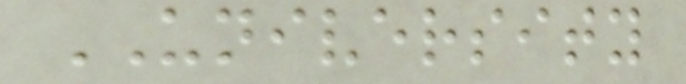UNIVERSITY
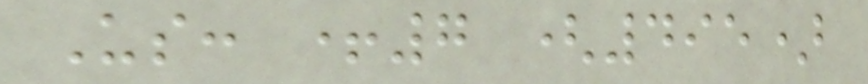Us: +7 (495)
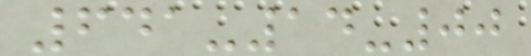641-14-00
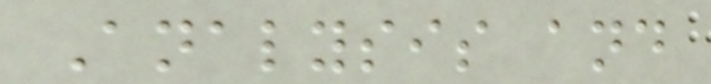Analysis and
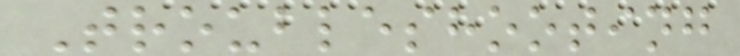Troubleshooting
